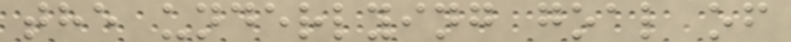the underlying goal of
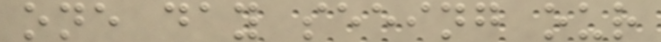one day seeing our
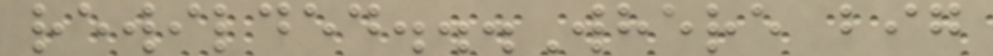rewilded...Where big
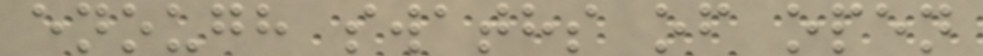enough swaths of open
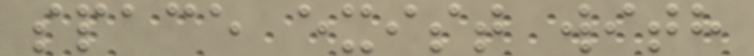space exist with
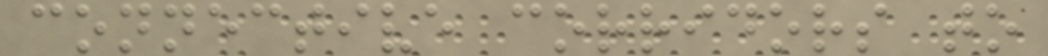connective corridors to
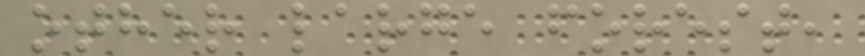other large forest,
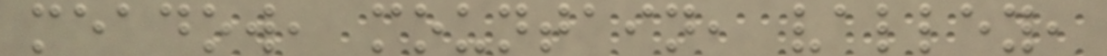meadow, mountain, valley,
